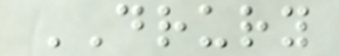DRURY
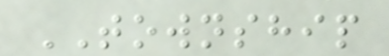TOWNSHIP
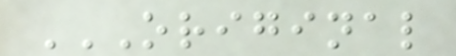ORIGINAL
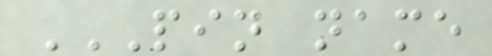PIN NAME
